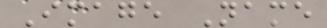Image Name
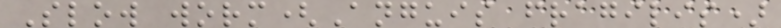Slow worm(Anguis fragilis)
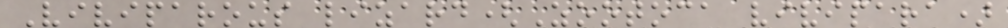Viviparous lizard(Zootoca vivipara)
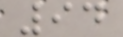94
